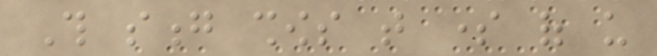This song shows that some of us
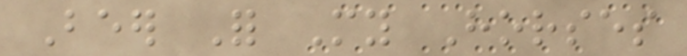Beer For My Horses
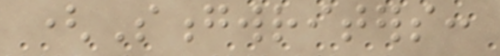(Songwriters:
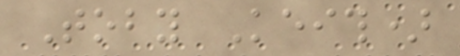Toby Keith)
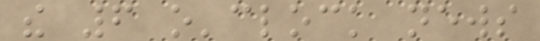the 6 o'clock news
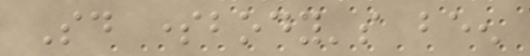Said somebody's been
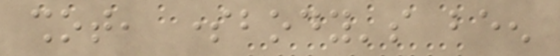shot, somebody's been
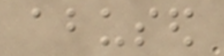abused
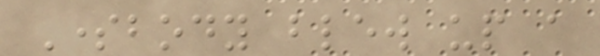Somebody blew up a
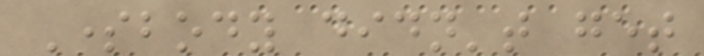Somebody didn't get
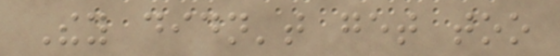They didn't get too
